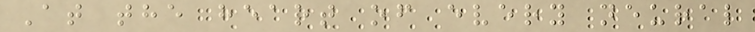At the heart of every neural
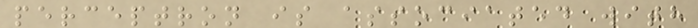perceptron is associated with
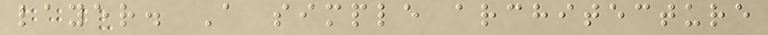layer. A simple architecture
